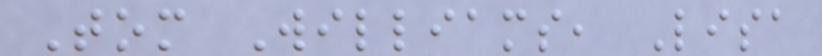Tom Williams, Lisa
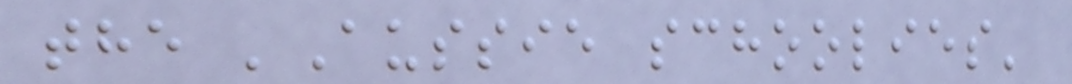the 'Aussie schoolies'
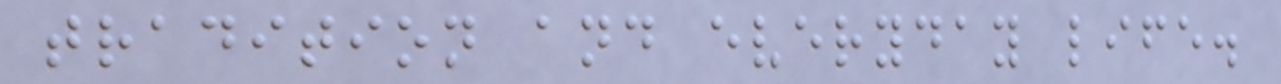tradition and everyday life.
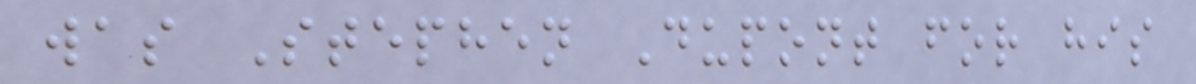was Stephen Dupont for his
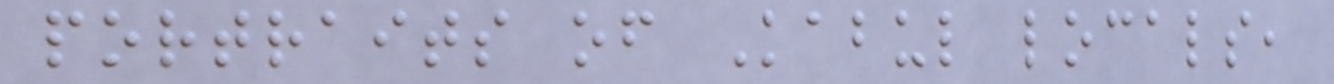portraits of Kabul locals,
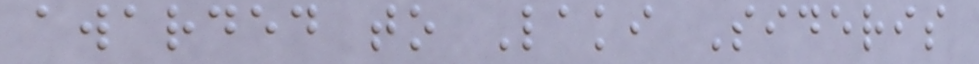awarded to Laki Sideris
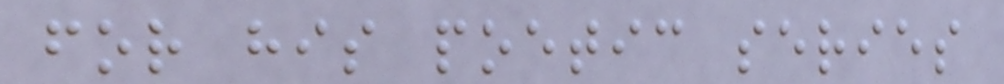for his poetic series
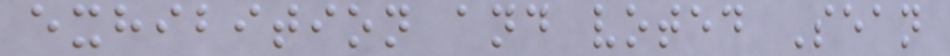exhibition and voted Sean
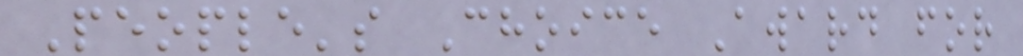People's Choice Award for
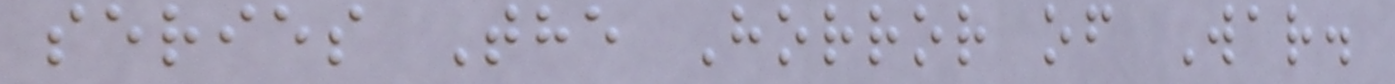series The Horror of War.
